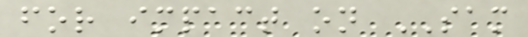for impact on SAM
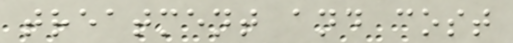treatment and cost
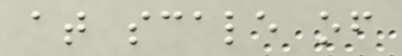at scale of
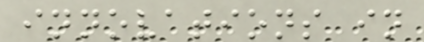innovations in
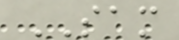SAM
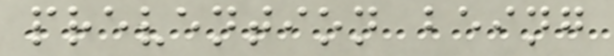prevention being
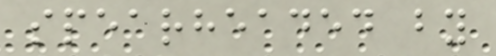spearheaded by
